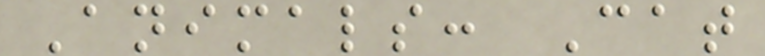Animals: Cat
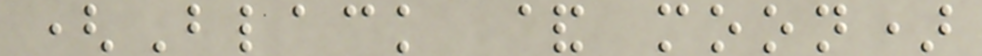(Black & moon)
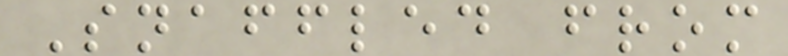Snaffled from
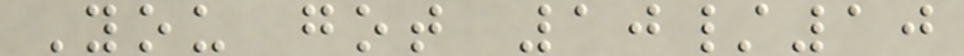You got 10/10
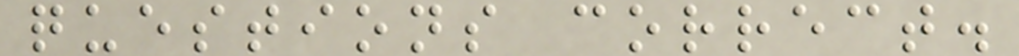questions correct.
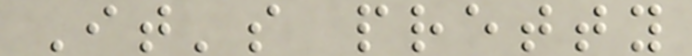It's pretty
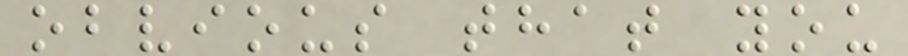obvious that you
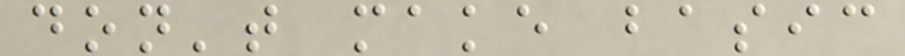don't make basic
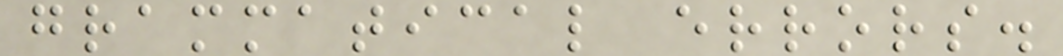grammatical errors.
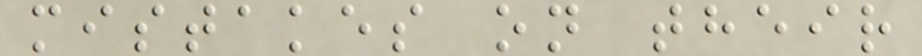mistakes on their
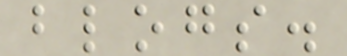blogs.
